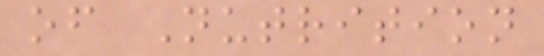of Nutrition
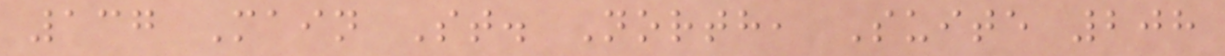137 Main St. North, Suite 208
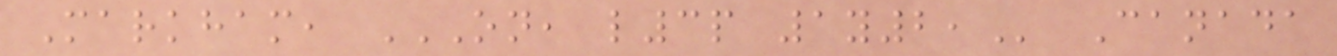Markham, ON, L3P 1Y2, Canada
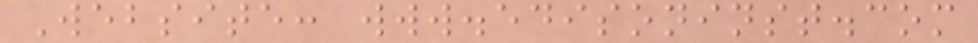Website: www.edisoninst.com
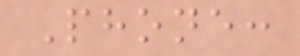Phone:
